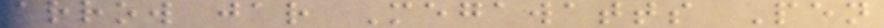arrow jar Megawatts Pen
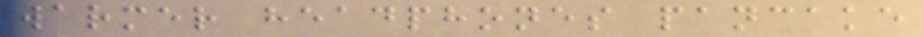warmer headphones pancake
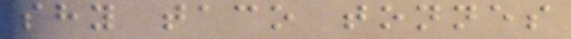shy taco tonnes
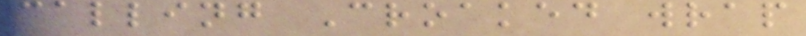calling Croaked wrap
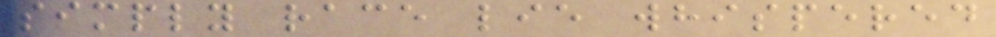simply race lie whispered
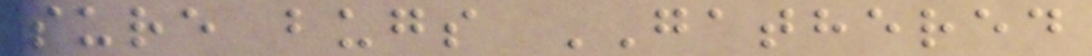sure bugs GATHERED
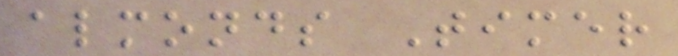almonds Timer
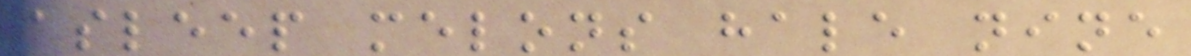asleep melons hale nine
